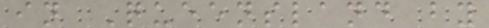in Queensland by
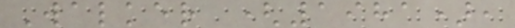Walker (1981),
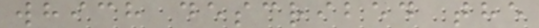which described the
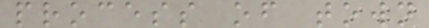process of town
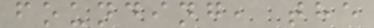founding, the
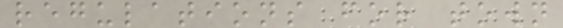regulations for town
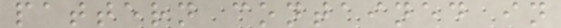pattern contained in
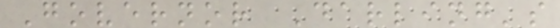Governor Darling's
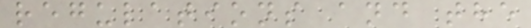regulations and the
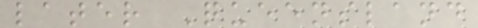later Queensland
